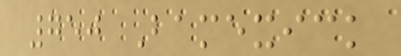750 Bamexick
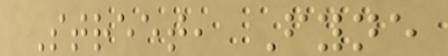Street, Fyne
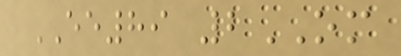EE89 2OM
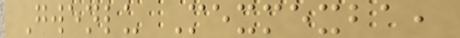Gwenlu Mexmexba,
